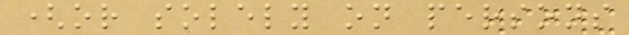(or solely on persons
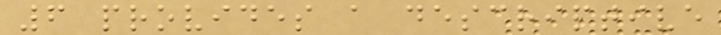6 provides a descriptive
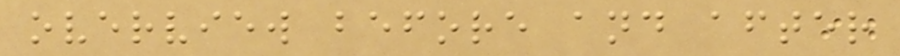overview before and after
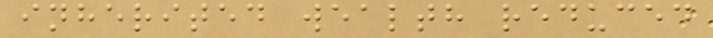inherited wealth reduced
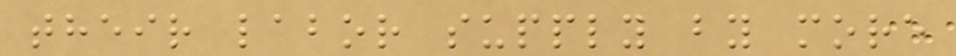their labor supply by more
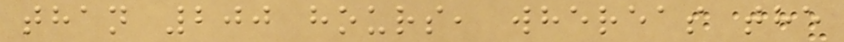than 200 hours, whereas the
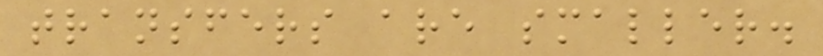transfers are smaller.
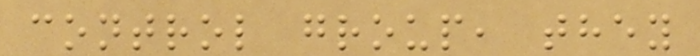control group, they
